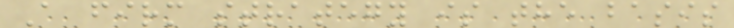A firm strategy is the basis
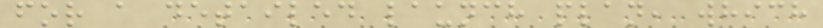for a detailed launch plan, which
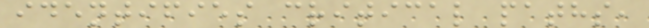identifies critical paths,
